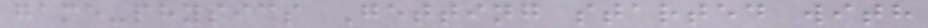game-physics Getting started with
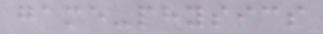game-physics
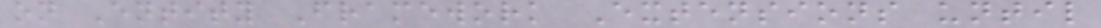on Entity Framework Extensions until
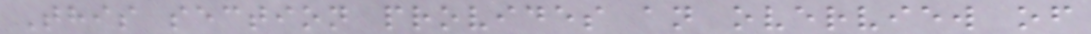This section provides an overview of
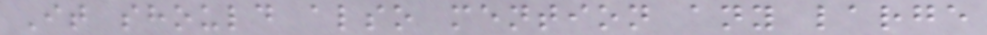It should also mention any large
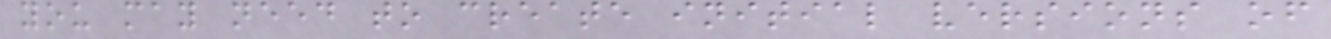you may need to create initial versions of
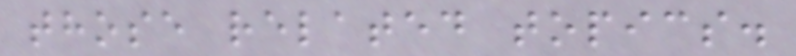those related topics.
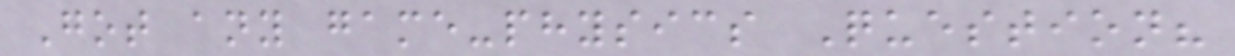Got any game-physics Question?
